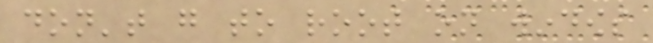don't go to root on windows
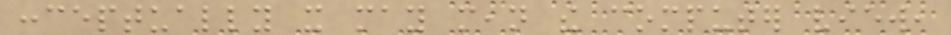conceptually it may mean the computer view,
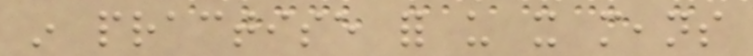in practise for us it means
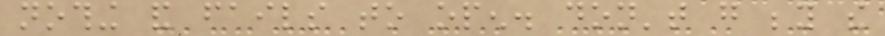nothing and fails to open. don't go beyond the
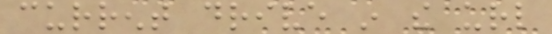current drive in the url
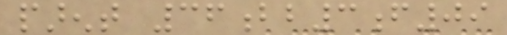parent 36bb3f09
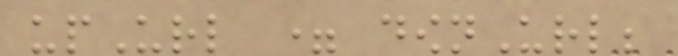upUrl = downUrl;
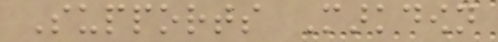Supports Markdown
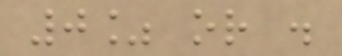0% or .
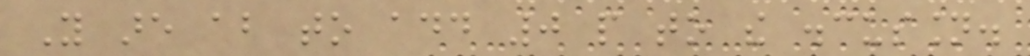You are about to add 0 people to the discussion.
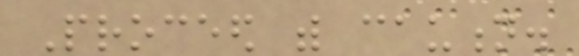Proceed with caution.
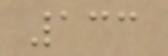133
